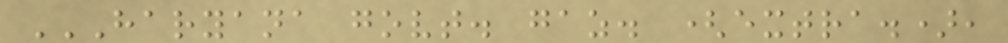HARYANA GOVT. GAZ. (EXTRA.),
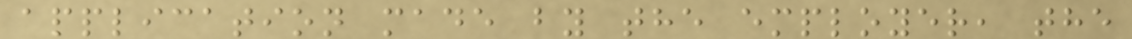application made by the employer, the
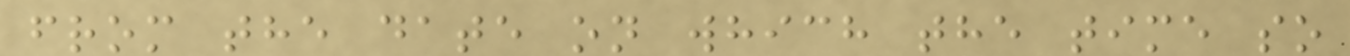from the date on which the time so
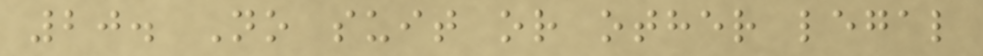20. No suit or other legal
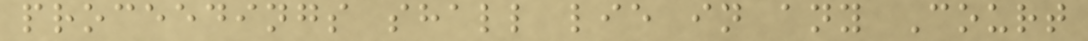proceedings shall lie in any Court
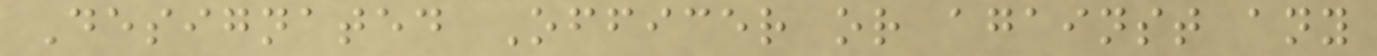Designated Officer or against any
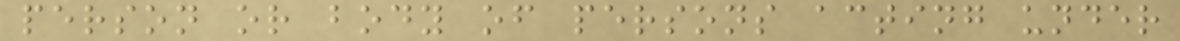person or body of persons acting under
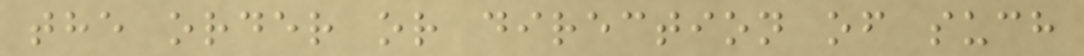the order or direction of such
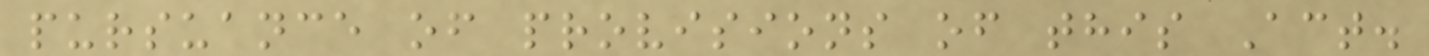pursuance of provisions of this Act.
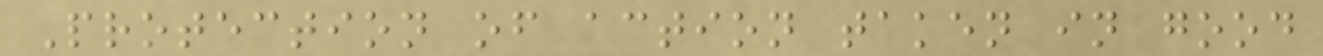Protection of action taken in good
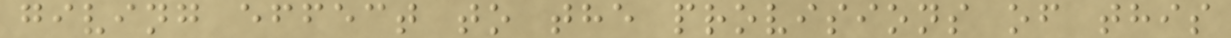giving effect to the provisions of this
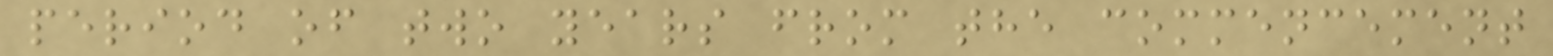period of two years from the commencement
